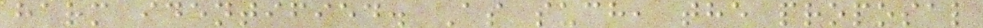harm identified. As such, the proposal
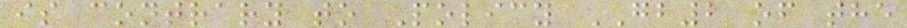is contrary to Policy GB2 of the
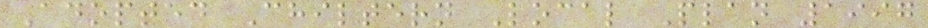Adopted Chiltern Local Plan 1997
